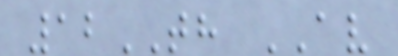12TH AV
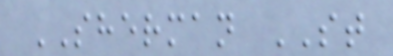SHERMAN ST
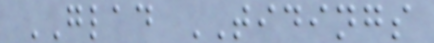GLAD TIDINGS
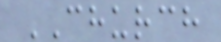CHURCH
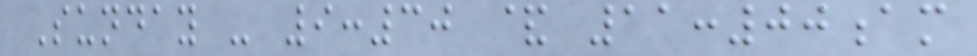Sunday - 9:30 & 11:00am
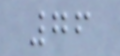76
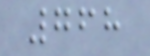768
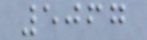5067
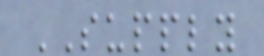SUPPLY
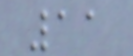11
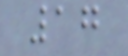17
